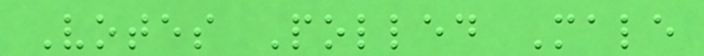Votes Polled Male
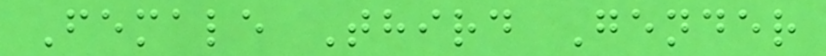Female Third Gender
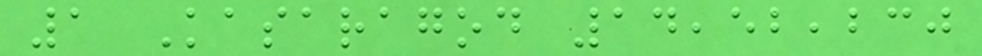1 Kasaragod 14,52,230
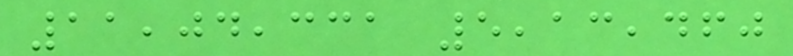11,04,331 5,13,460
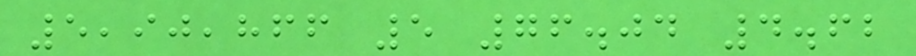5,90,866 5 76.04 4.62
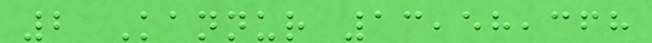2 Kannur 13,58,368
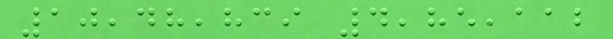10,48,839 4,85,112
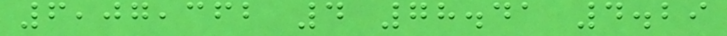6,07,362 4 78.41 4.29
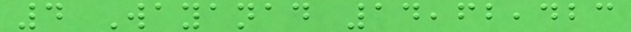4 Wayanad 14,62,423
